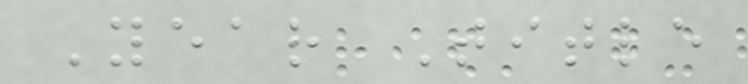Year Title
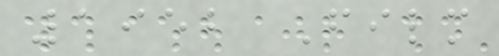1952 Film
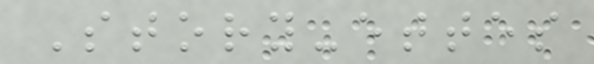Story-ettes
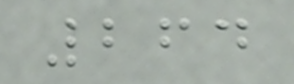264
